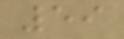59
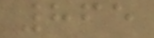865
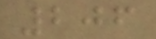206
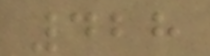428
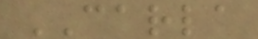CARLA
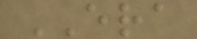ERA
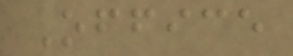Office
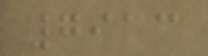7913
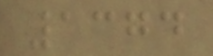1374
